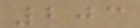203
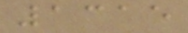1315
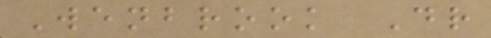Wenbrook Dr
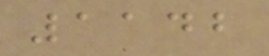1142
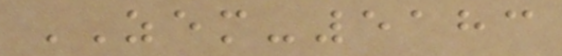ZEM-5183
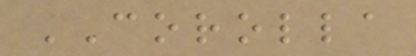COROLLA
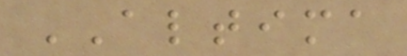ALTIMA
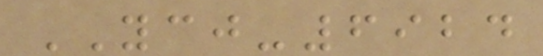YCJ-6924
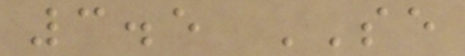3.5 SE
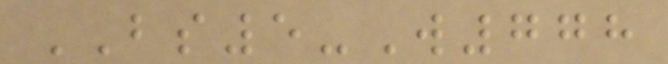BS5-W778
